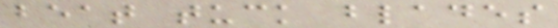beat tuck blades
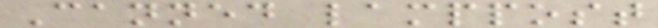Canned lamppost
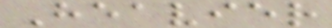Heavier
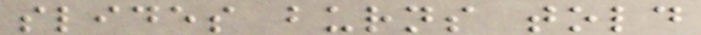slides burns told
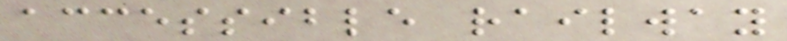accessible railway
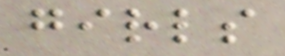girls
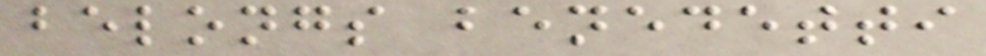belongs benedetti
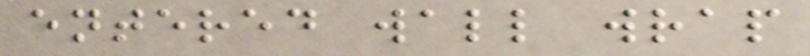entered wall wrap
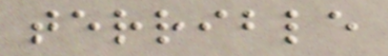terrible
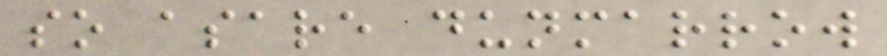so asare dunmarrow
